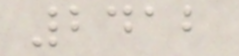2412
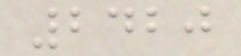2420
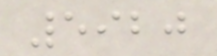5920
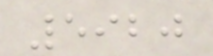5920
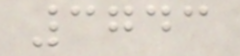3743
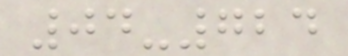04-724
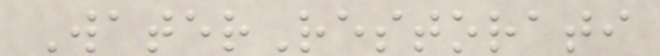WaterRestorati
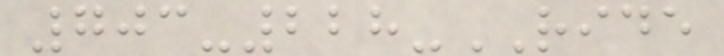703-228-RIDE
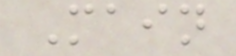Main
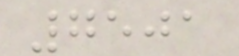7501
